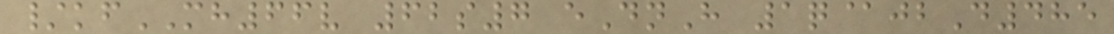/kfMH66v 62s7 eDnH 1q@jbD485
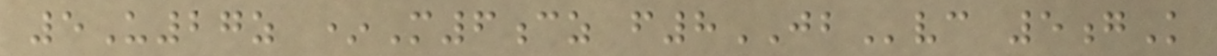5U27z *M6cz f8JBvc 5gK
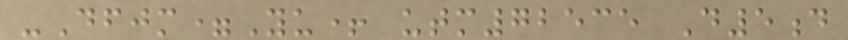-Dfjm=Yu+ utm72535 D5d
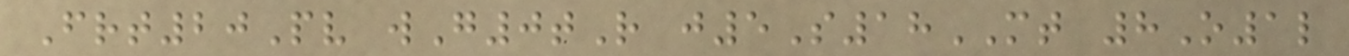Frt20Pv wG0tR j5S18MT 8O1l
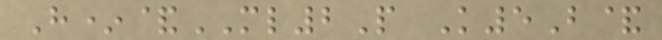H*&ML2P K5B&
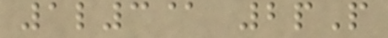1l3@ 2pP
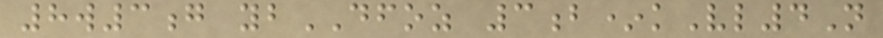8w3g ybDFOZ 3b*kVl4N
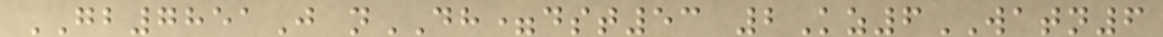GB7851J nDH=dst53 2Kz6WATN6
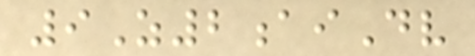9Z2aiDv
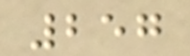257
